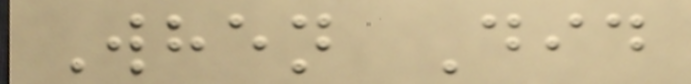When Did
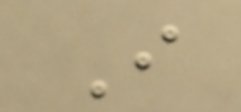I
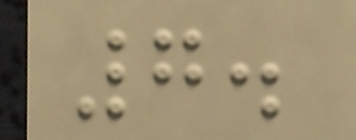7.
